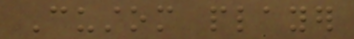Custom player
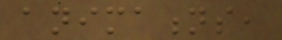animations,
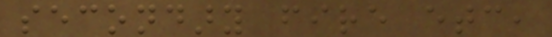secondary fire etc,
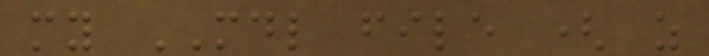my MDL file ( as
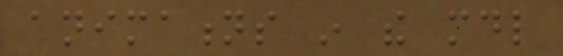animations in the mdl
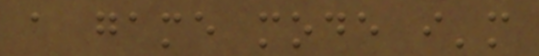a game mode i'm
